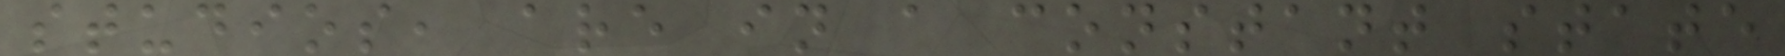studios, are in a constant state
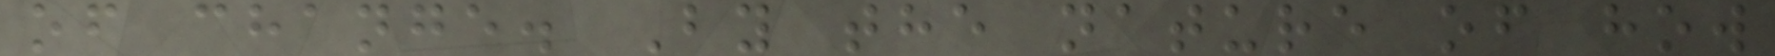of change. By the nature of how
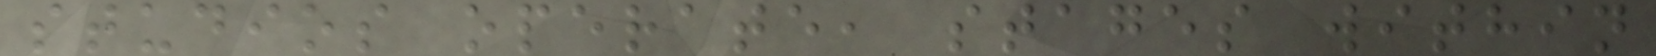studios operate, stages within
